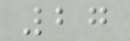27
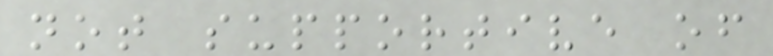not supportive of
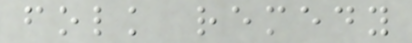folk remedy
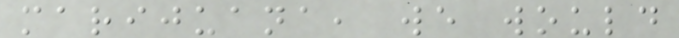marijuana, we would
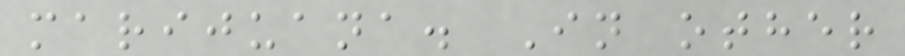marijuana. In other
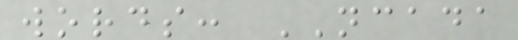words: NCADA
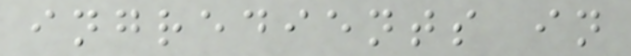ingredients in
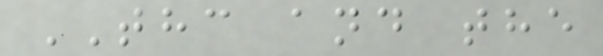THC and the
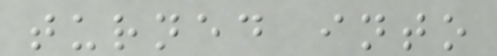turned into
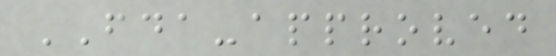FDA-approved
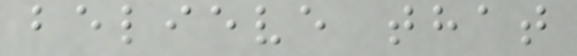believe that
